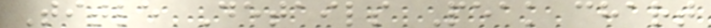Title Details Peak chart
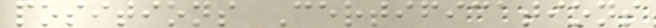positions Certifications
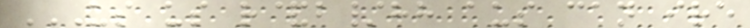US US R&B/HH AUS CAN IRE
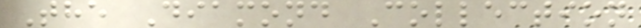The Diamond Collection
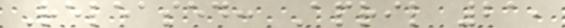Released: April 21,
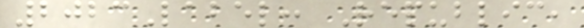2023Label: Republic,
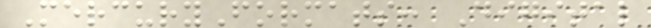MercuryFormats: Digital
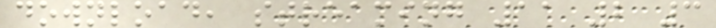download, streaming 11 2 3
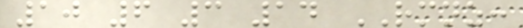10 6 3 14 RMNZ:
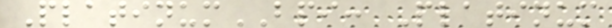PlatinumBPI: Platinum
